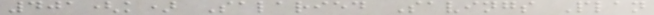401(k) Salaried Savings Plan
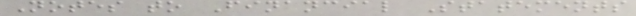Notes to Financial Statements
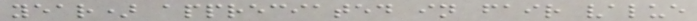year) appreciated in fair value
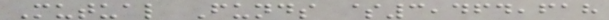Mutual Funds $3,464,618
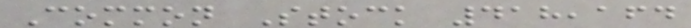Common Stock 418,164
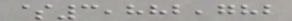$3,882,782
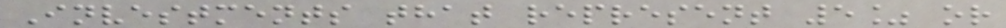Investments that represent 5% or
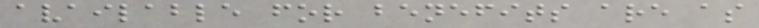available for benefits are as
